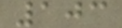103
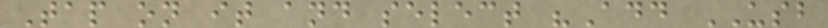Tap on it and select "Add USB
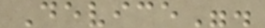Device".
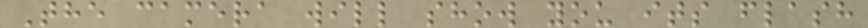The camera will show you its flash
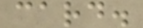card.
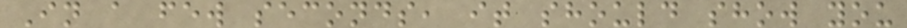In a few seconds, it should show you
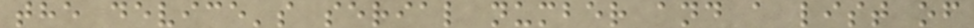the device's serial number and a list of
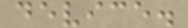device.
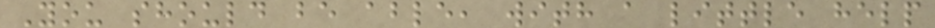You should be able, with a little help
